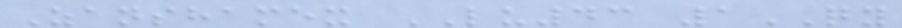Zanshamex LU43 1QY
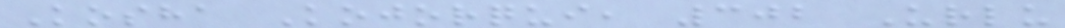Kosha Kojorqui, 302 Urlu
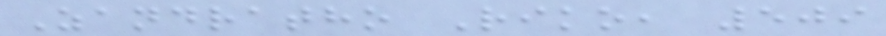Zandratho Riko, 509
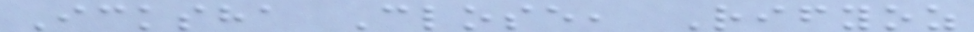Icksha Close, Rifyoz
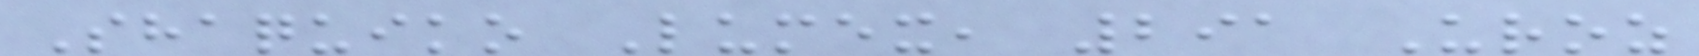Shaquiko Lumex, 291 Uroz
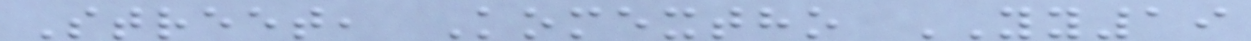Street, Komextho YY19
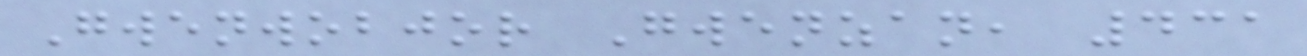Gwenwobjor Gwenzan, 431
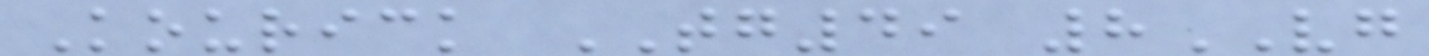Kourick TG49 8VG
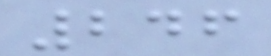246
